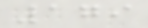179
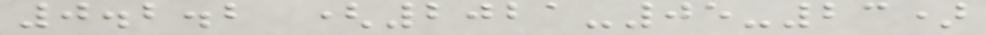0.2.2 (2021-05-23)
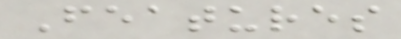Features
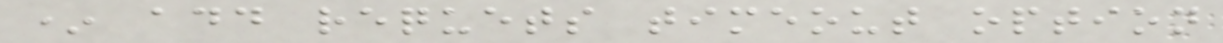* add requets timeout option
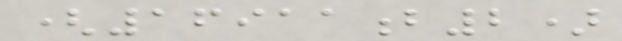(16911b2)
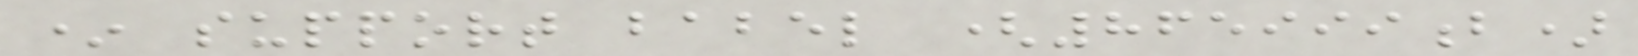* support babel (865999b)
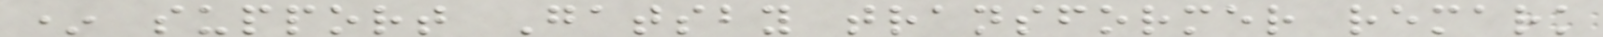* support Gatsby transformer remark
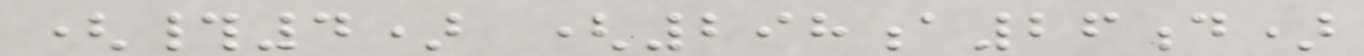(#4) (298a26d)
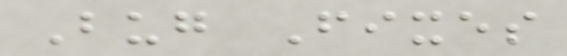Bug Fixes
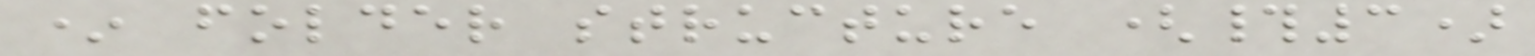* folder structure (#3)
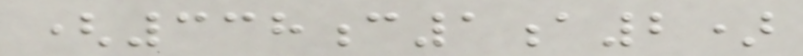(338c1a2)
